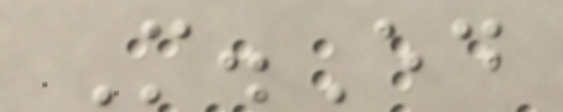M.Ed
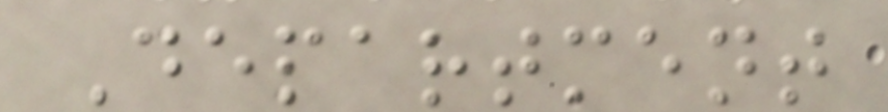Department
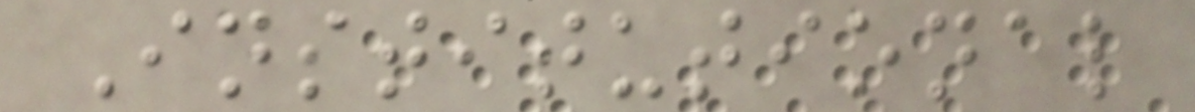Institutional
